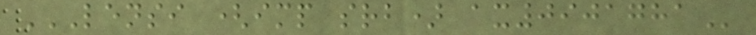LENSI (IMP SRB) AX0901781
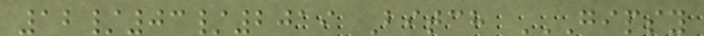12/03/2019 Bitch GIPSY
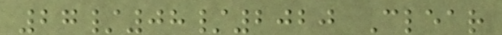27/08/2020 Clear
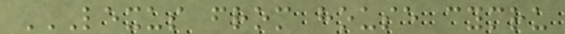LEXUS FROM HOUSE CYMRU
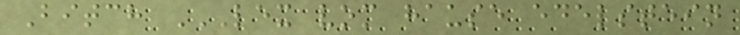Bitch LEX VOM HAUSE EDELSTEIN
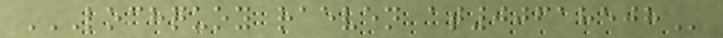LOCHQUOY RAEVEN AT00618508
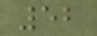52
